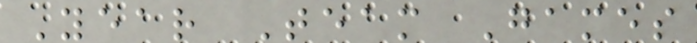Year Team Games
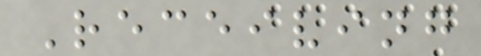Receiving
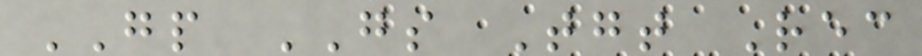GP GS Tgt Rec
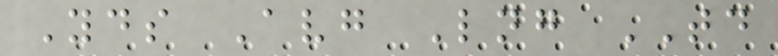Yds Avg Lng TD
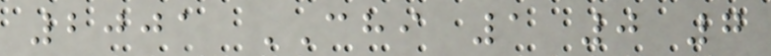2001 CHI 1 0 7
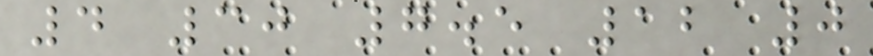4 30 7.5 12 0
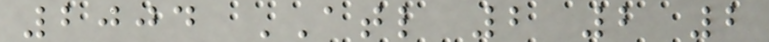2004 ATL 2 2 2
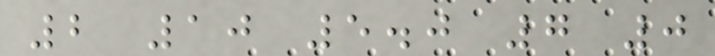2 10 5.0 7 0
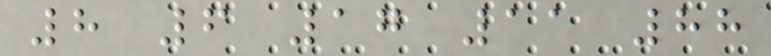8 6 17 11 88
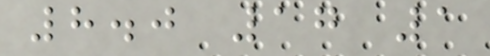8.0 17 1
